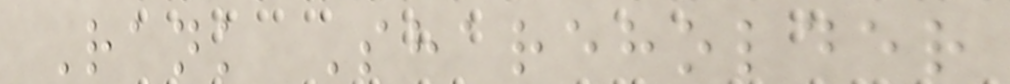Rank Shareholder
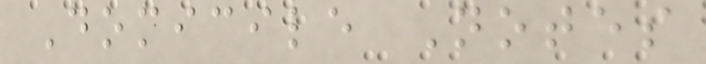Domicile Notes
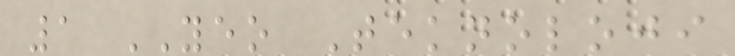1 YEO Teknoloji
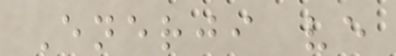Enerji ve
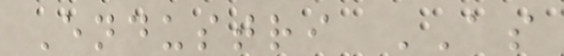Endustri AS
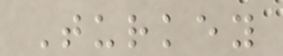Turkey
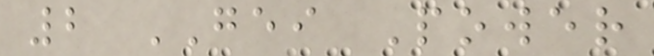2 GEI Power
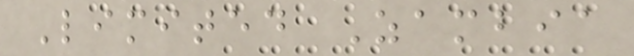Limited Zambia
